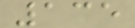135
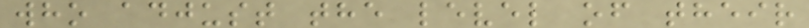who adjust the level of their
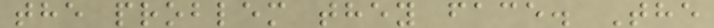the problem they face. The
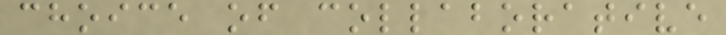choice of collaborative
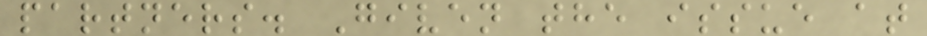partners. Given the issue at
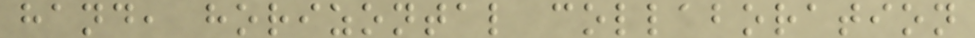hand, horizontal collaboration
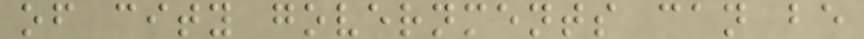of city governments can be
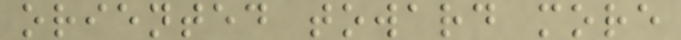oriented toward more
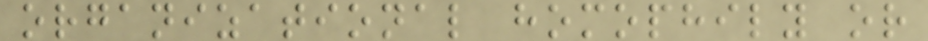organizational homophily or
